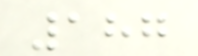187
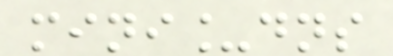mini_dns
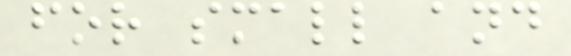for small and
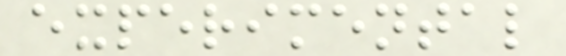experimental
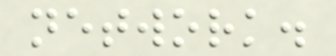network.
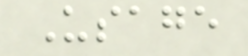Usage
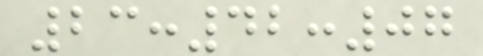23:42:07
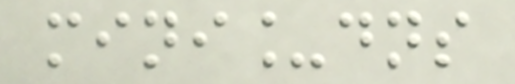mini_dns
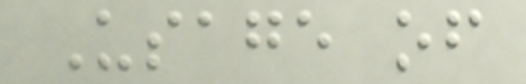Usage of
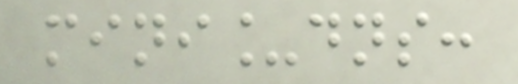mini_dns:
